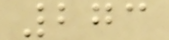273
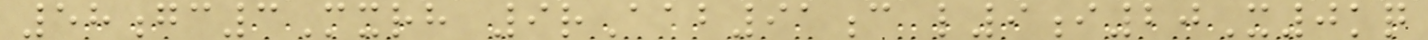58gc3Mxrh 9rAab91c l9i20X0kq
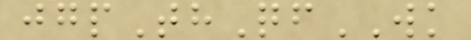jgpThQfWK
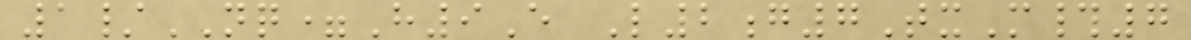1/NQ=H9E L2g7TxM#7
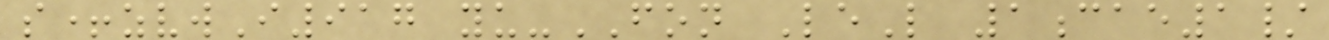s+zvwI917 yu-FON LeL 1cae1/
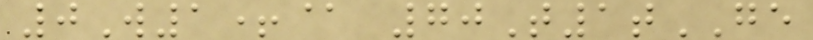0W1+@ 70T1tGE
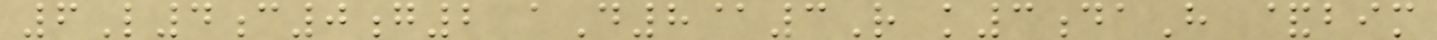6L4c0g2 aD8@3R k3daH &bim
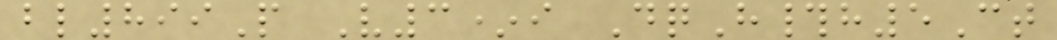bl899P V3*i DqH#h5Ct
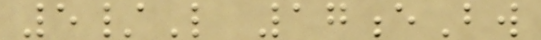5/L 17eBw
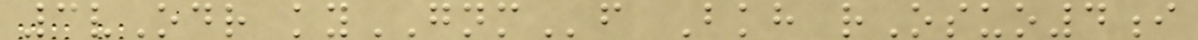3vOdr kyGNMf Bkh rOsuo4i
